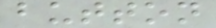button
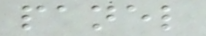panel
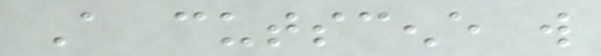A cutscene will
